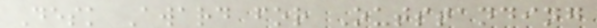Desk Award for Outstanding
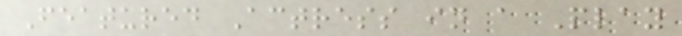Featured Actress in a Play
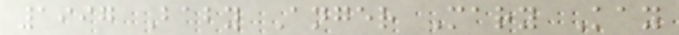1997 Baby Anger Mary Kay
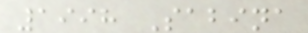1998 Sabina
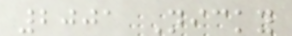2001 Nicky
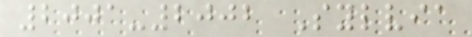2001-2002 Sylvia
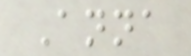Anna
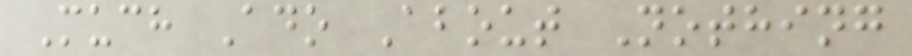Much Ado About Nothing
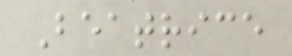Beatrice
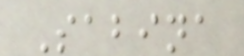Sabina
